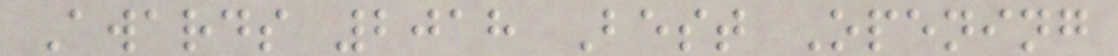Awards 2018 Best Opening
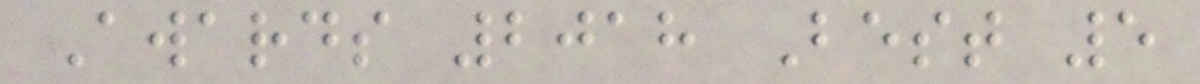Awards 2018 Best 5
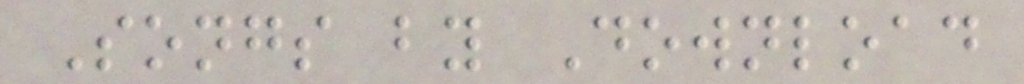Songs by Download
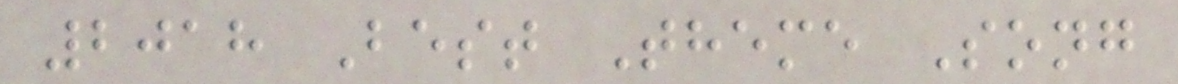2018 Best Theme Song
